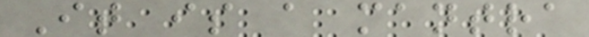It is a mantra
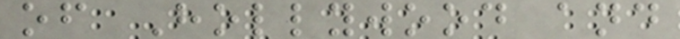of Hollywood and
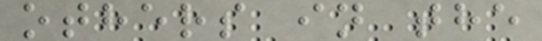others in the
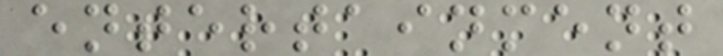entertainment
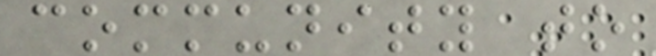community to
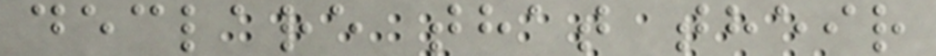declare that their
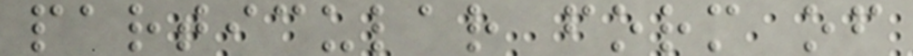particular form of
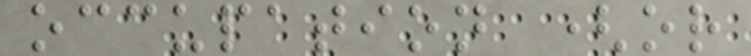occupation (or
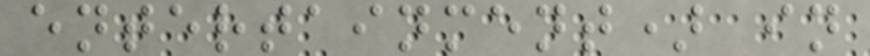entertainment) in
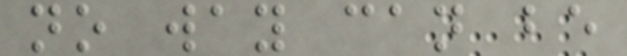no way can be
